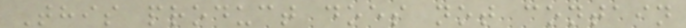This product does not contain
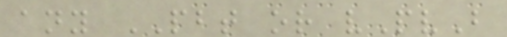any PBT or vPvB
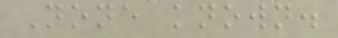None known.
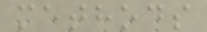methods
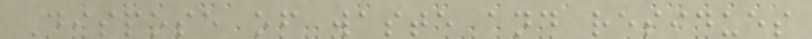Dispose of waste and residues
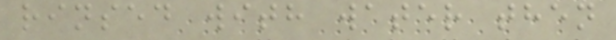rinsed with water then
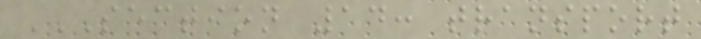SECTION 14: TRANSPORT
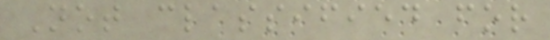Not classified for
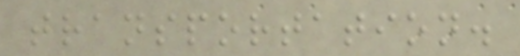transportation.
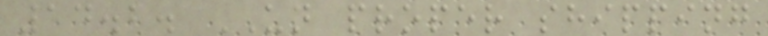14.2. UN proper shipping
